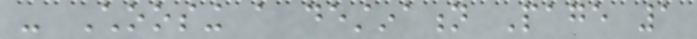- Choosing a destination Page 1
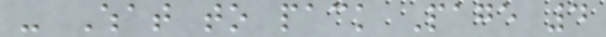- What to pack Page 4
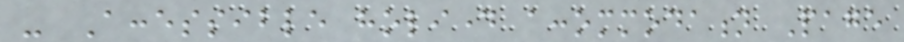- Accessible holiday accommodation Page
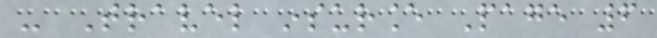- Travel insurance Page 6
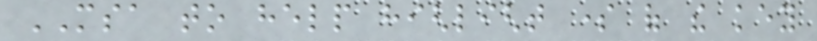MSA to help highlight some of the key
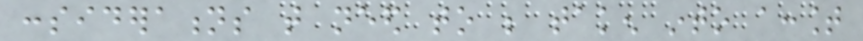considerations that need to be taken into account
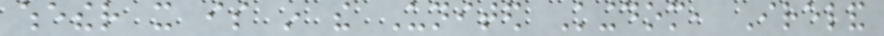whether it is in the United Kingdom, Ireland
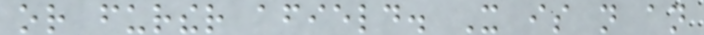or further afield. It is not an
